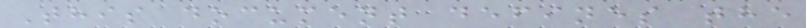This document defines the
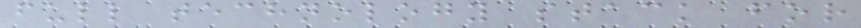full technology stack for
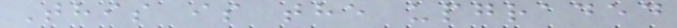This is the upgraded
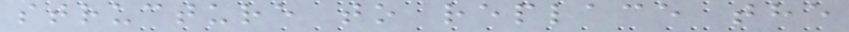structure to replace the
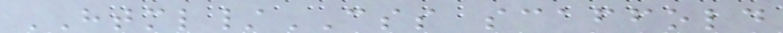HTML/CSS scaffold
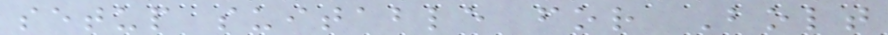setup suitable for Bolt
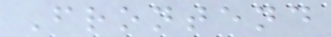Frontend
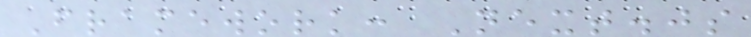Framework: Next.js
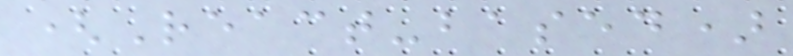(React-based)
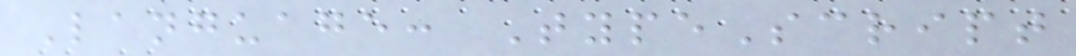Language: TypeScript
